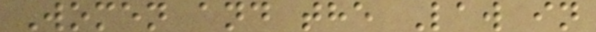Women and the Law in
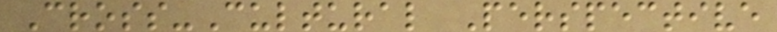Cross-Cultural Perspective
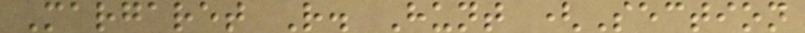Margaret R. Hunt (Section
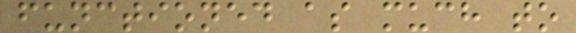functioned as much to
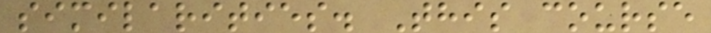similarities. This course
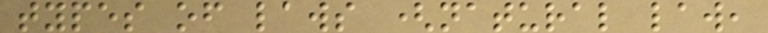types of laws (natural law,
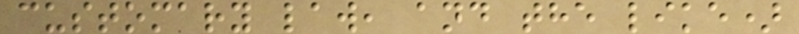customary law, and the like)
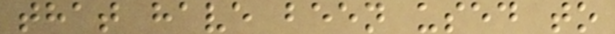that have been used to
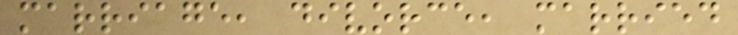marriage, divorce, married
